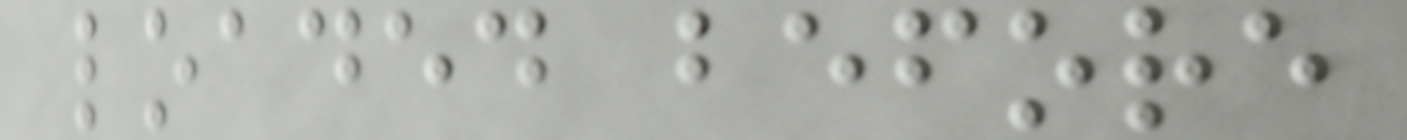loaded before
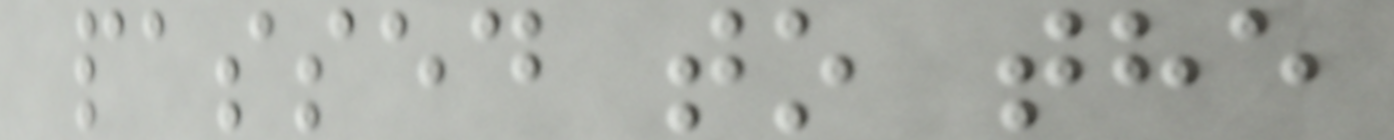passed to the
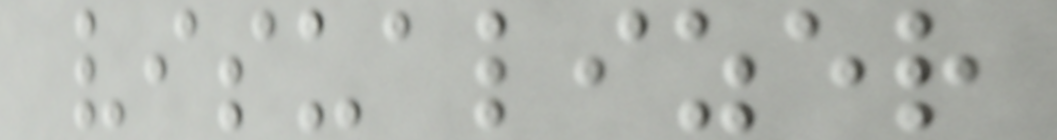visualizer
